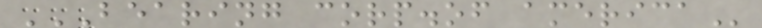BEARING CORP.OF AMERICA
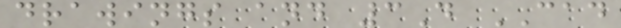drawings and 3D CAD
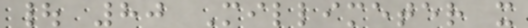| 80 Millimeter x
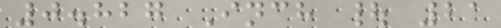0.827 Inch | 21
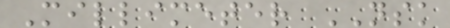Millimeter NSK
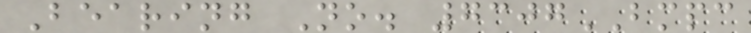Bearing No. 7307BMPC
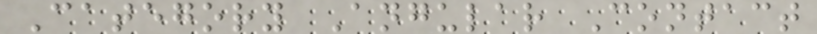Category Angular Contact
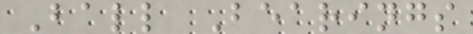Ball Bearings
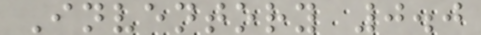Inventory 0.0
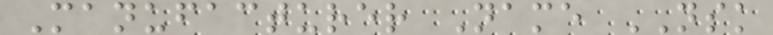Manufacturer Name NSK
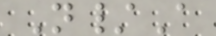N/A
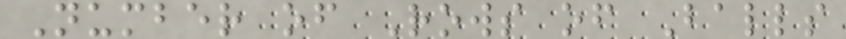Number of Rows of Balls
